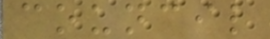council
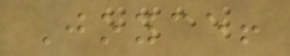Joyce!
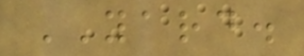YARD.
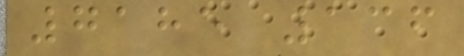7185 136
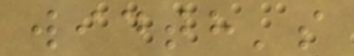width's
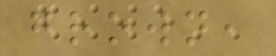grown,
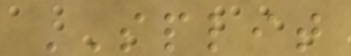SPLIT
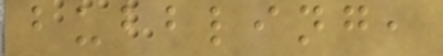bubbling,
